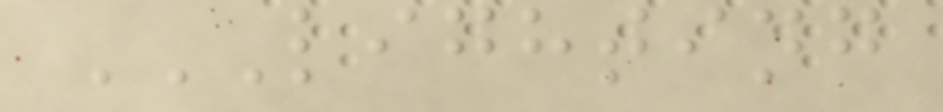LIGHTING
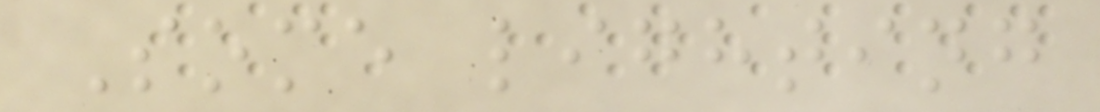Some lighting
